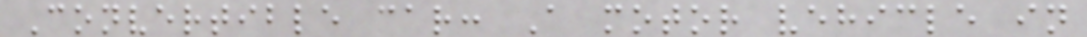Convertible car: A motor vehicle in
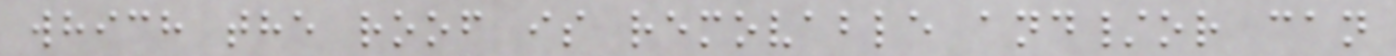which the roof is removable and/or can
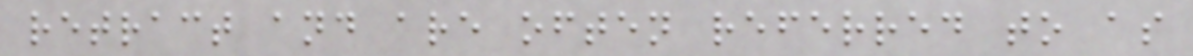retract and are often referred to as
